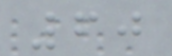60
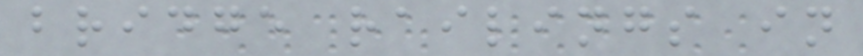bridge railings in
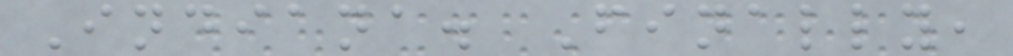Indiana. Finally,
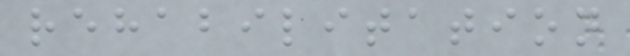rehabilitation
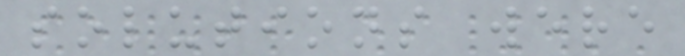solutions were
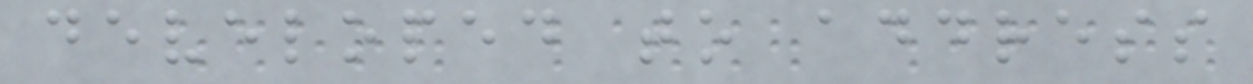developed to address
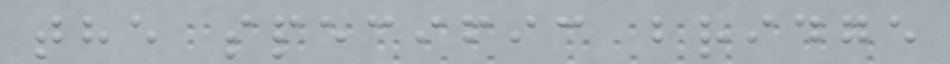the specific bridge
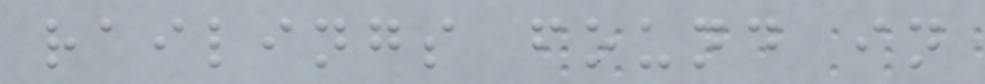railings found in
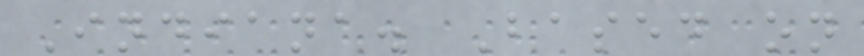Indiana. Based on
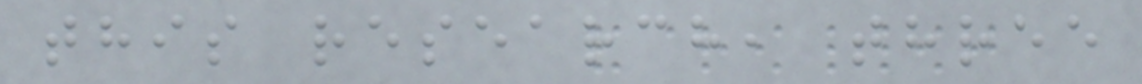this research, three
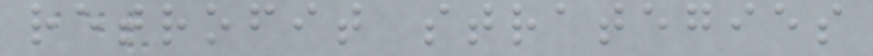retrofit strategies
